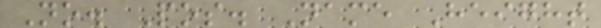No. Pos. Name Height
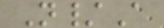N/A
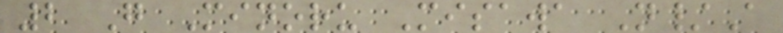2 G Minoru Misawa N/A
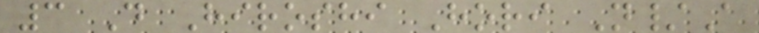3 D Hiroshi Hori N/A
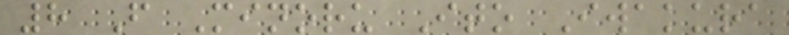8 F Minoru Ito Iwakura
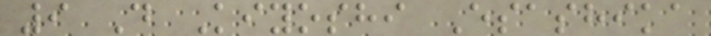9 D Kiyoshi Esashika
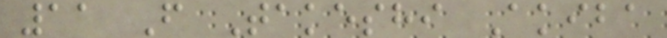11 F Takeshi Akiba
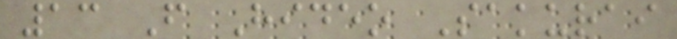13 F Hideo Sakurai
